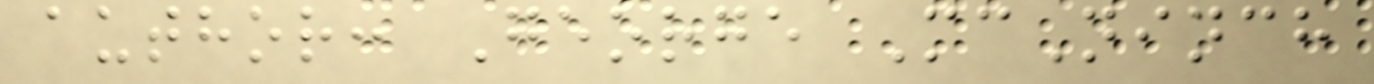author: George McNinch
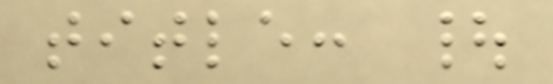title: |
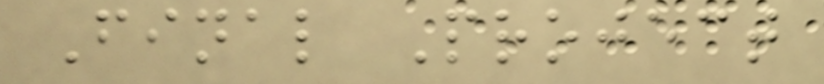Final Project
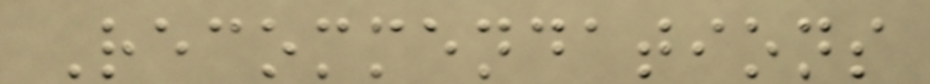Recommendations
